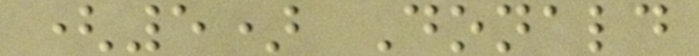(5) Donald
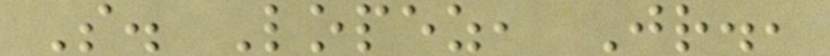S. Lopez, Jr.,
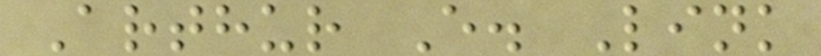Arthur E. Link
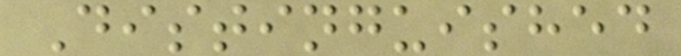Distinguished
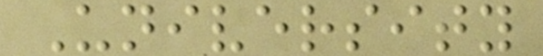University
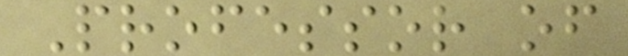Professor of
